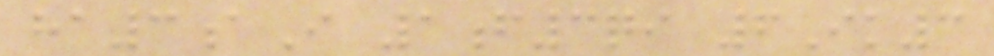ha3aI 1f3qi 6Ik3
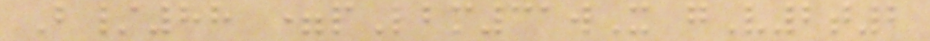B/88 =pLbm31wX gV2t2
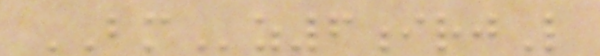BMz6irjL
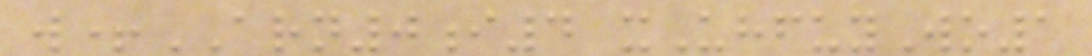w+ARN0i4 xUhfuyWo1
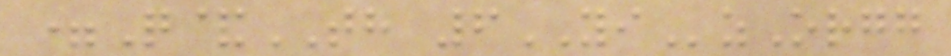=Q&TH 6YIzOrgg
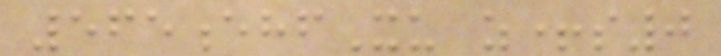565ehfXu z+s0
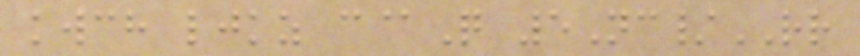kwch ljkz c@Q 5Nc/RR
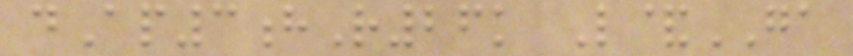dAp3hR26k L&GA
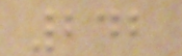242
